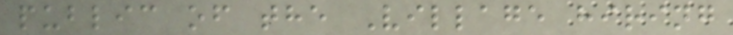public of the Village hiring
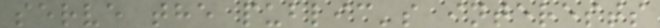serve the public's interests
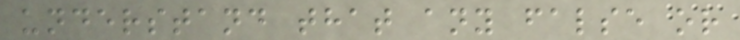understand that any false or
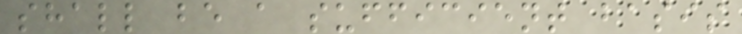shall be a sufficient basis
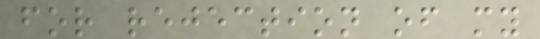for rejection of my
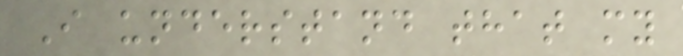I understand that my
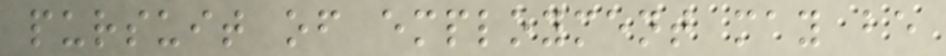pursuit of employment may be
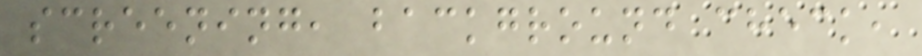screening, background check,
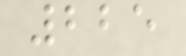225
